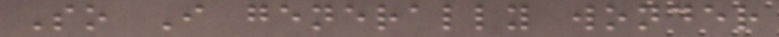So I generally wonder
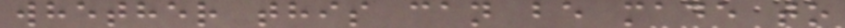whether this can be made to
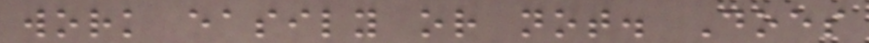work easily or not. Does
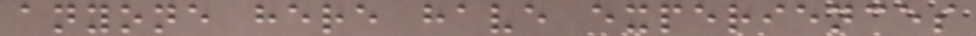anyone here have experiences
